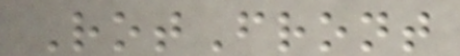RotFront
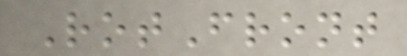RotFront
